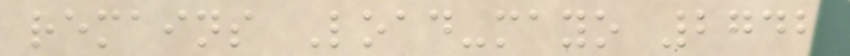remains Load-mayo 2742
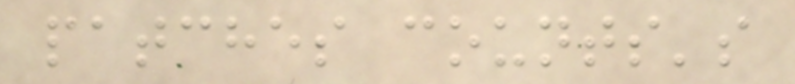patches counts's
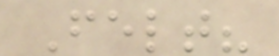Felt?
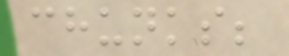chunks;
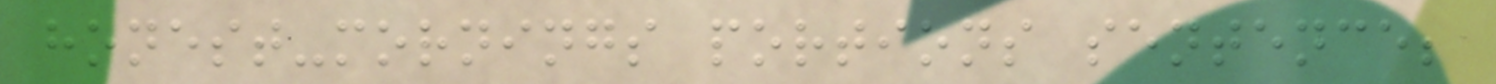honest-mornings portions sentence;
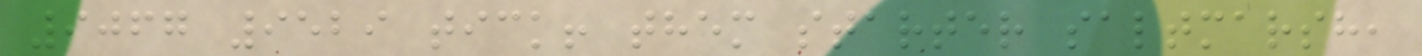9067 9529 tick! them starter saltmarsh,
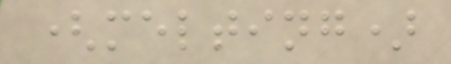(melting)
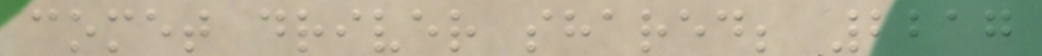comet driver shared; 2217
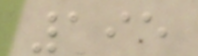195
